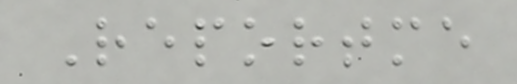Reportme
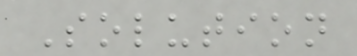Solution
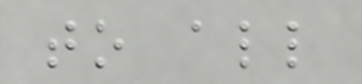to all
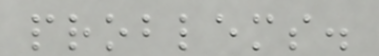problems.
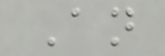An
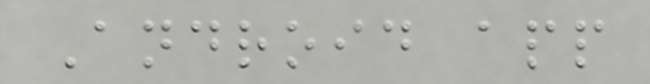Android app
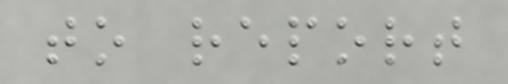to report
